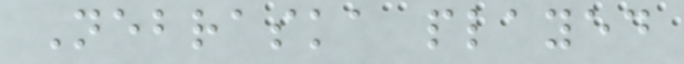Nebraska played
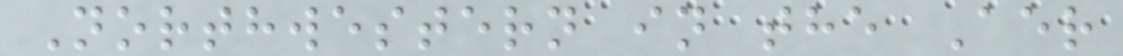Northwestern in the Aer
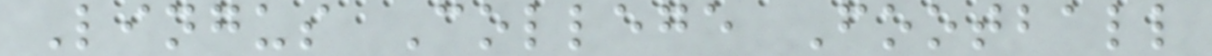Lingus College Football
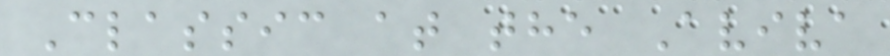Classic at the Aviva
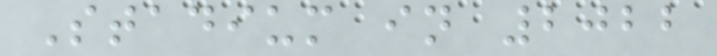Stadium in 2022
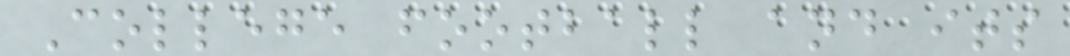College football and its
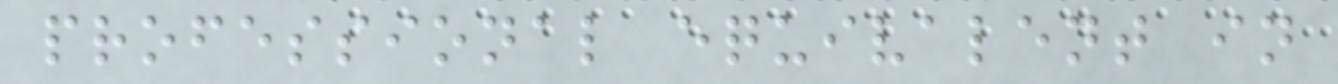professional equivalent in
